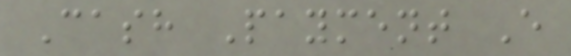Cash Payment E
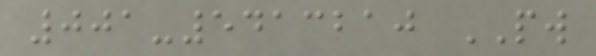001-5413210 PW
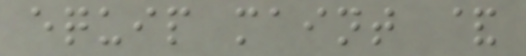equip maint &
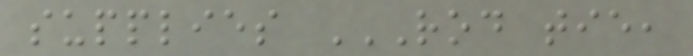supplies ROD TIE,
